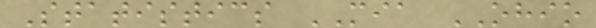Statistics MIA OHIO
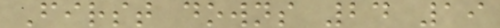First downs 24 19
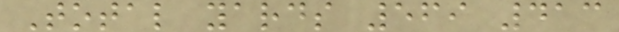Total yards 569 413
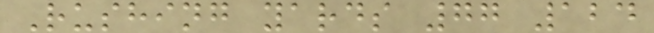Rushing yards 77 124
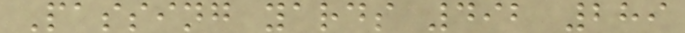Passing yards 492 289
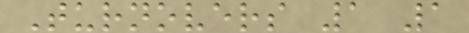Turnovers 1 1
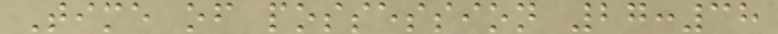Time of possession 27:38
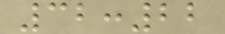32:22
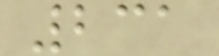231
